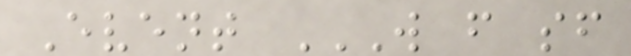Event W F SF
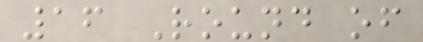16 Round of
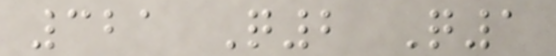321 Q2 Q1
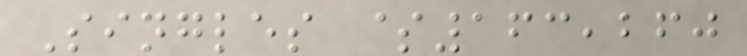Singles $163,260
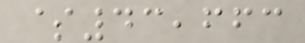$43,663
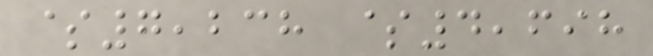$7,238 $4,698
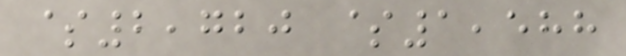$2,720 $1,588
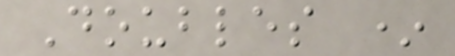Doubles *
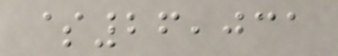$26,031
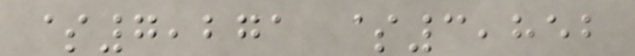$7,271 $3,852
